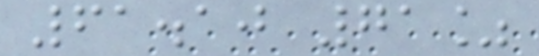61.10 71%
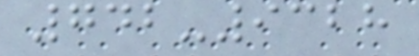742-9328
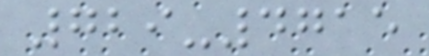729-4715
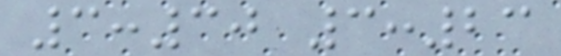3:30 3:23
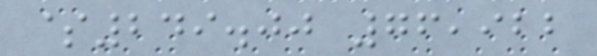$249.00 76,922
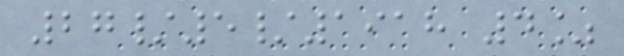27/5/1918 4%
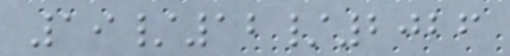19/12/2026
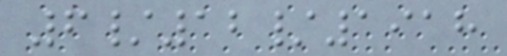6/12/1918
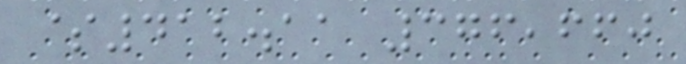$412.11 376,660
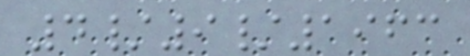4/9/1963
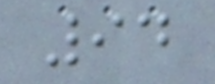94
